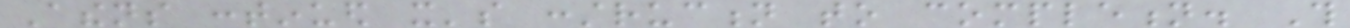Athens continued it's construction to completion. This
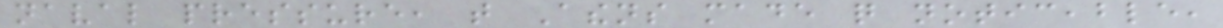naval pressure, that Athens made quite noticeable,
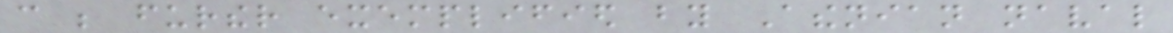can be further exemplified by Athenian naval
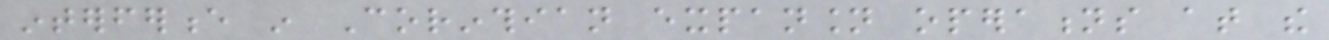interference in Corinthian expansion operations at the
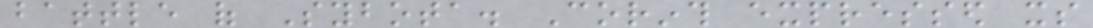battle of Sybota. Corinth expressed its
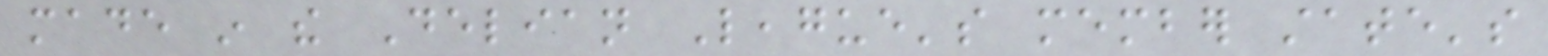made in the Delian League's member state's
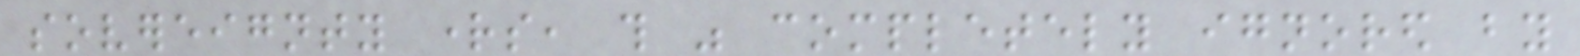sovereignty rights, this was completely ignored by
